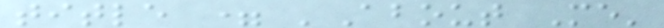title = 'About Me'
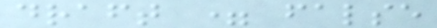draft = false
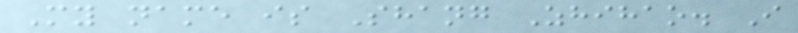My name is Shang Zhihao. I
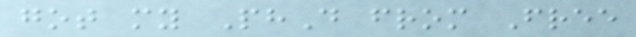got my PhD from Free
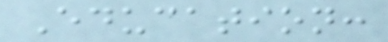Education:
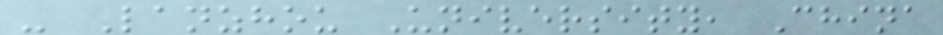- Lanzhou University, China
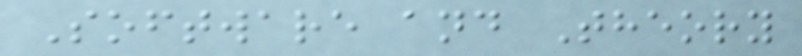Software and Theory
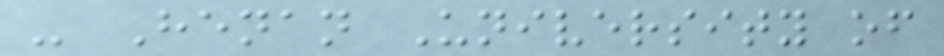- Henan University of
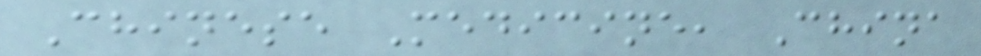Chinese Medicine, China
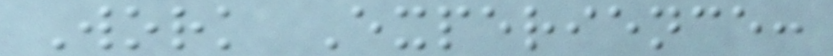Work Experience:
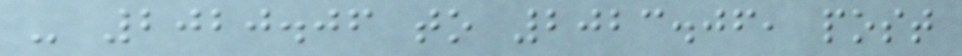- 2020.06 to 2023.06, post
